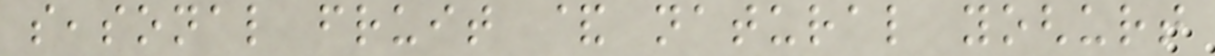seasonal fruit & natural yoghurt
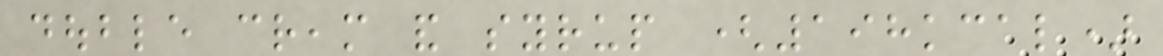double cream and syrup (198kcal)
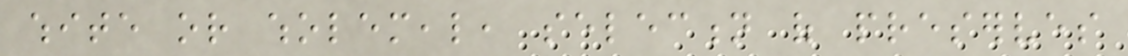white or wholemeal, selection of preserves
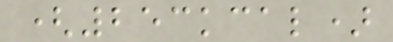(253kcal)
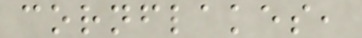cornflakes,
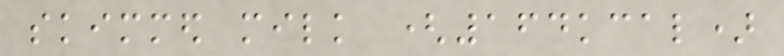skimmed milk (164kcal)
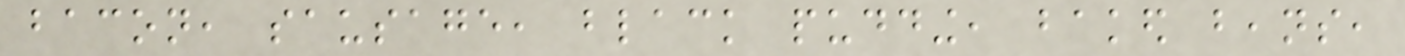bacon, sausage, black pudding, baked beans,
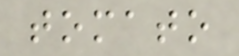tomato
